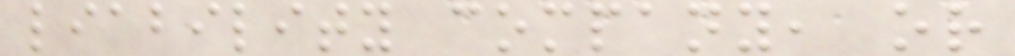liability company, or
